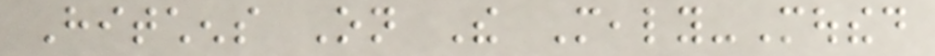Hitchens On The Mealy-Mouthed
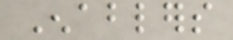Enablers
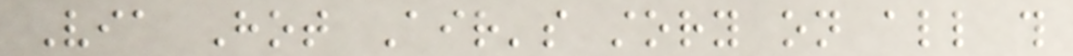Via Hot Air's story on all this
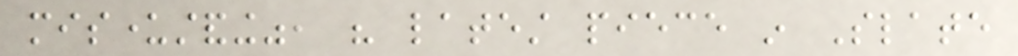misunderstanding", his latest piece in Slate
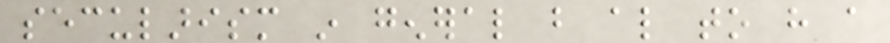secularism in general but also to have a
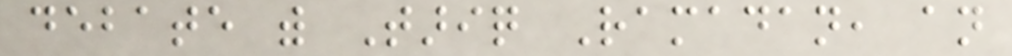debate with Tariq Ramadan, an
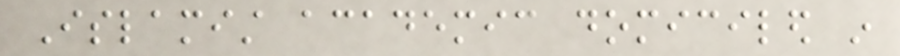Islamist academic domiciled in
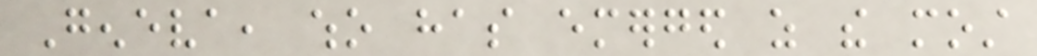Geneva, who has emerged as the most
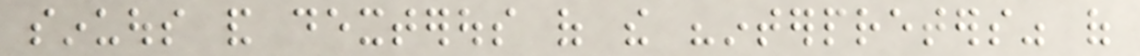sinuous and dexterous of the "interpreters" of
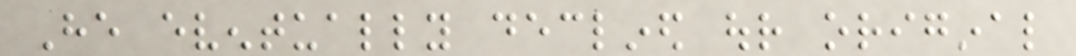He eventually declined our original
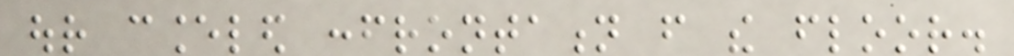our canceled confrontation from the floor.
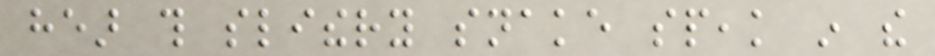hear this slithery snake speak in the
